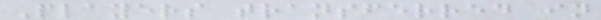Players transferred in
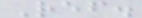Ref.
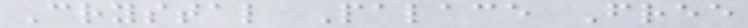Crystal Palace Free
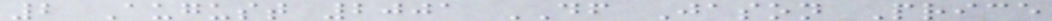2 August 2001 DF Jason Price
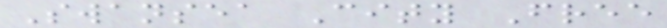Swansea City Free
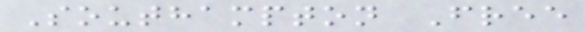Southampton Free
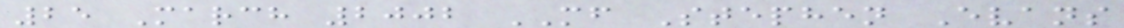25 March 2002 MF Stephen Evans
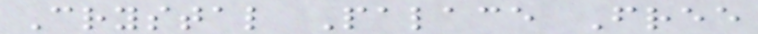Crystal Palace Free
